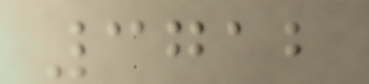3712
